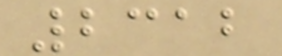2312
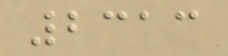2313
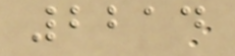2214
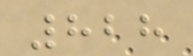828
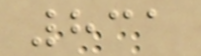831
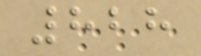828
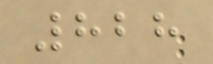828
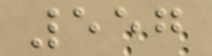557
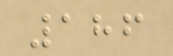186
